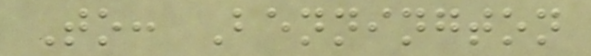To: Bennington
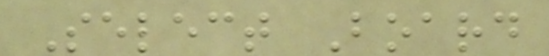Select Board
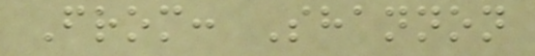From: Shannon
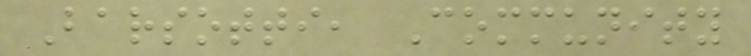Barsotti, Community
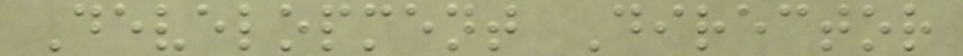Development Director
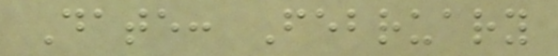Date: February
